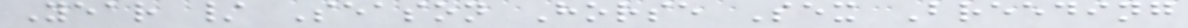Year / Season Horse Sex Breeding
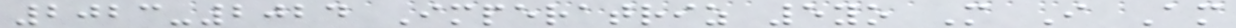2023-2024 Imperatriz 5yo M I Am
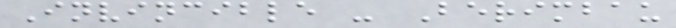Invincible - Berimbau
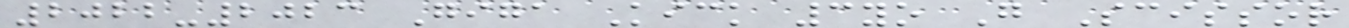2022-2023 Giga Kick 3yo G Scissor
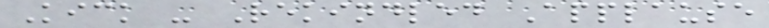Kick - Rekindled Applause
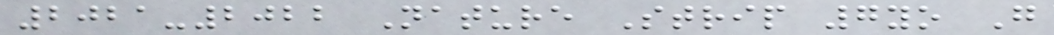2021-2022 Nature Strip 7yo G
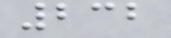232
